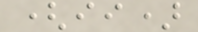(ii)
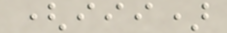(iii)
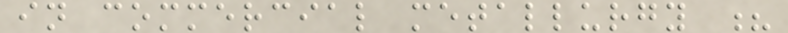in commercial metallurgy ?
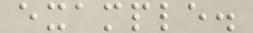example.
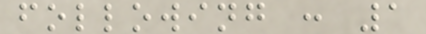following : 1
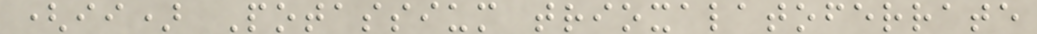(ii) Potassium trioxalatoferrate
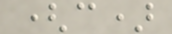(c)
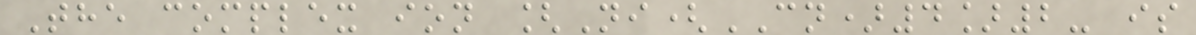The complex ion [Ni(CN)4]2- is
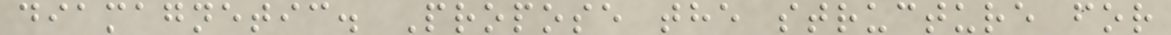diamagnetic. Propose the structure for
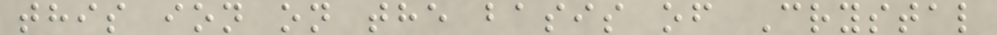this ion on the basis of Crystal
